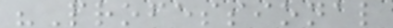"Professional
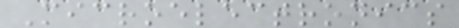Microelectronics
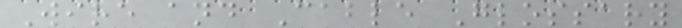Wire and Cable Glossary
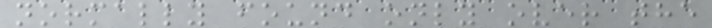normally found only over the
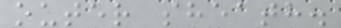outer sheath.
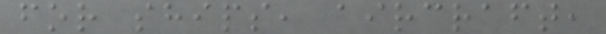for ships, aircraft,
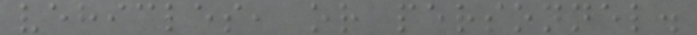vehicles, or personnel.
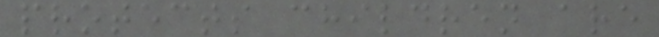protects children are
